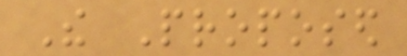The Proposed
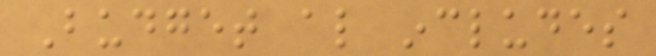Budget also includes
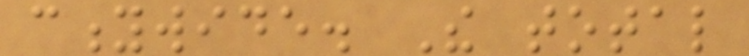citywide. The total
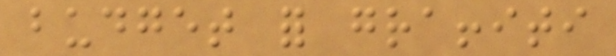budget for graffiti
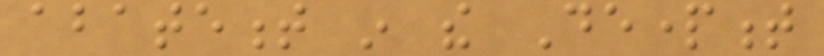abatement in the Department
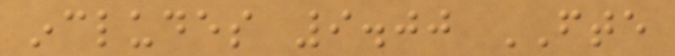includes 9.00 FTE
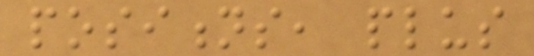positions, plus
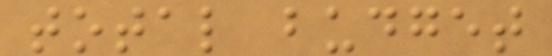total budget
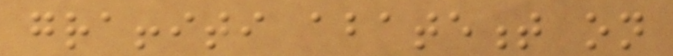graffiti abatement on
